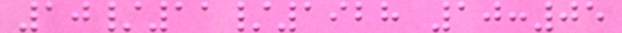10/11/1928 10:05
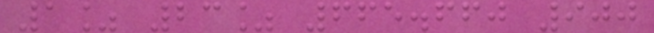1% 23% 665.660 900
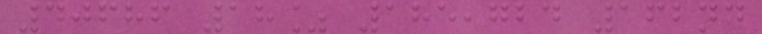40686 18% 185,724 162nd
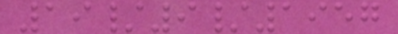19/9/1957
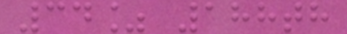34% 188th
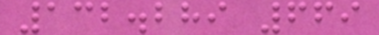132.289 669
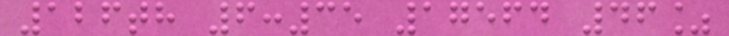126th 6:35 17564 46%
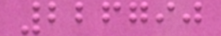226790
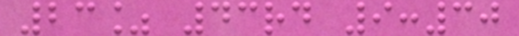23% 43rd 9:30
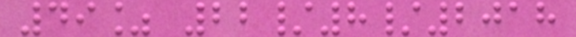49% 22/8/2018
